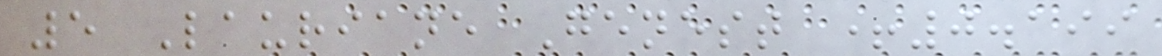5 Lauriane Genest +0.199
